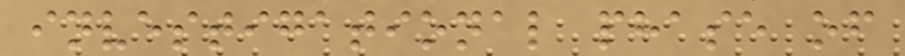investigational phase of
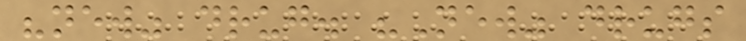"new" drug. "New" drugs
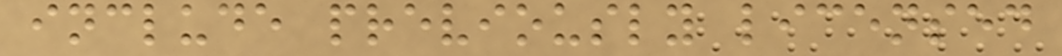include previously licensed
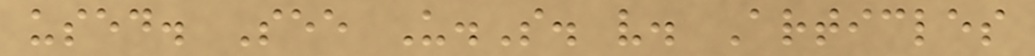used. See U.S. v. Articles
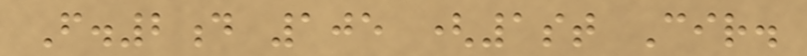F.2d 105 (1st Cir.
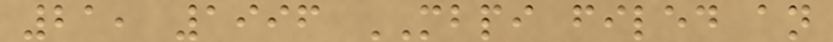21, 1996 MBPI filed an
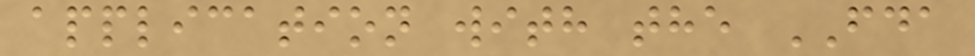application with the FDA
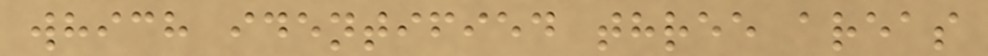which identified three areas
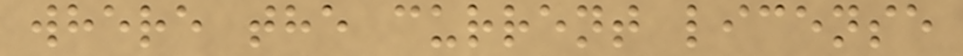where the current license
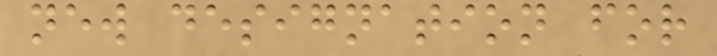new designation for
